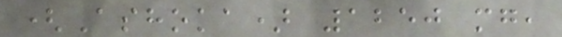(Ashoka) 1250 mg,
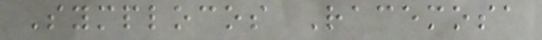Symplocos Racemosa
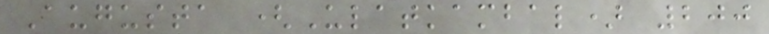Augusta (Ulatkambal) 200
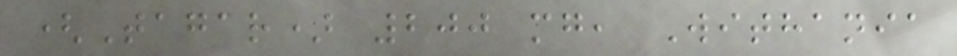(Tagar) 200 mg, Withania
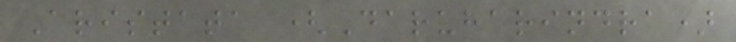Aristata (Daruharindra)
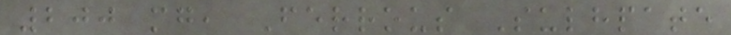200 mg, Ferrous Sulhpate
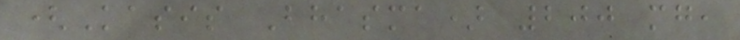(Kasis Bhasma) 200 mg,
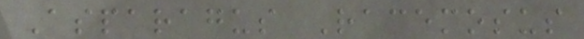Asparagus Racemosus
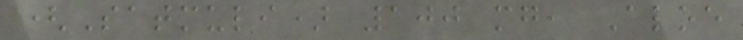(Satmuli) 100 mg, Aloe
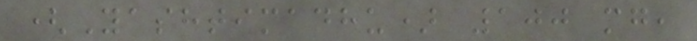(Yashtimadhu) 100 mg,
